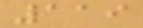119
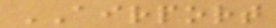AIRPORT
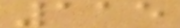115
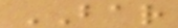BAR
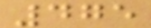475
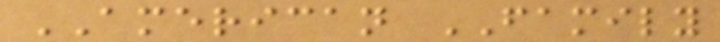AMERICAN FAMILY
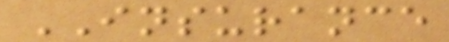INSURANCE
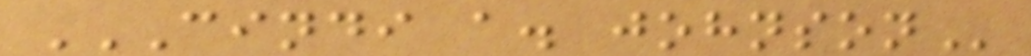CINDI A. JOHNSON
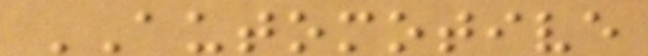AUTOMOTIVE
